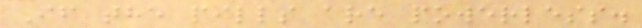If the pills are powerless.
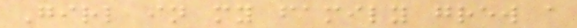Girl in my family grew a
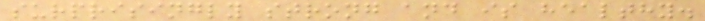surprisingly strong and is healthy.
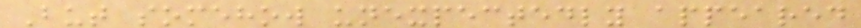But somehow unexpectedly appeared
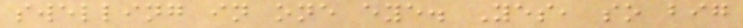swelling in one eye. Yes, so big
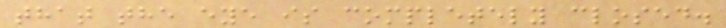that the eye is completely closed.
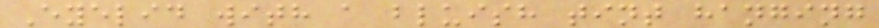Eyelid with a bluish tint hanging
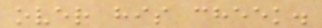over his cheek.
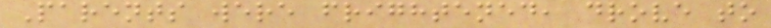Parents were frightened, drove to
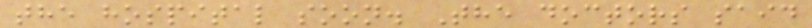the hospital soon. The doctors said
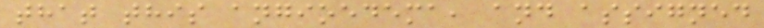that this angioedema, and assigned
